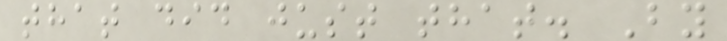that did just that. By
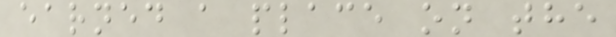earned a place on the
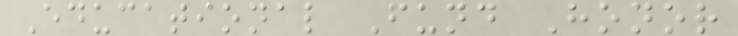Educational Fund Honor
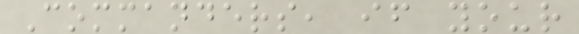Commanders, if your
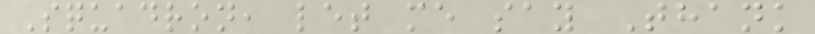Squadron, let me say Thank
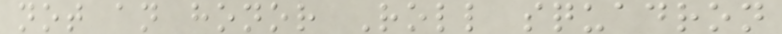not an honor Roll squadron
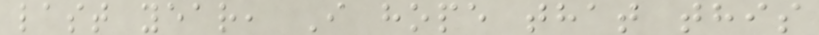last year, I hope that this
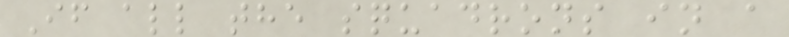If all the squadrons in a
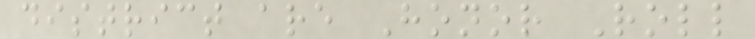district are Honor Roll
